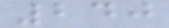240
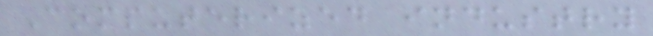Computerized industry
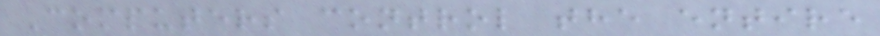Computers control the entire
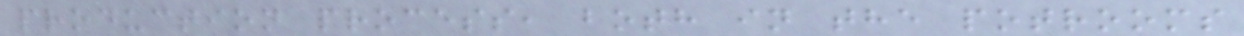production process, both in the potrooms
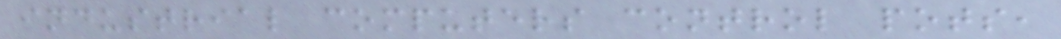industrial computers control pots,
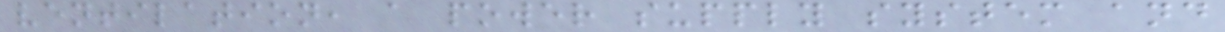ventilation, a power supply system and
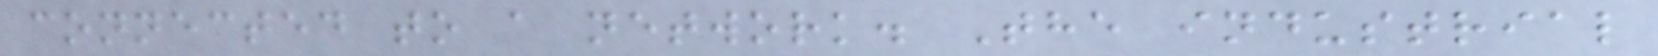connected to a network. The industrial
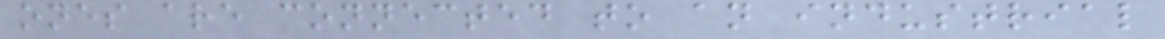ones are connected to an industrial
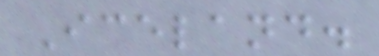Iceland.
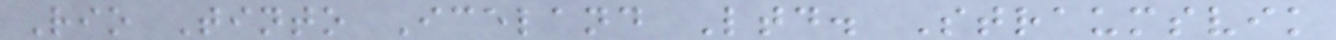Rio Tinto Iceland Ltd. Straumsvik
